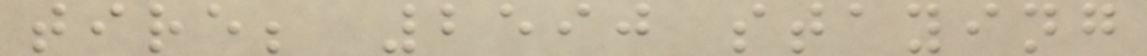tire; 2590 staying
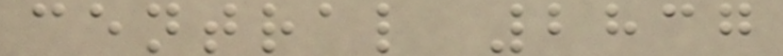central 2837
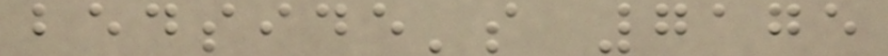bedside's 7175
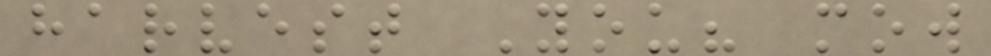harvest You? mow
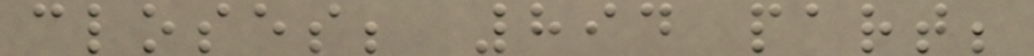closes; 894 part;
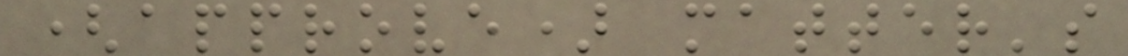(approve) matter's
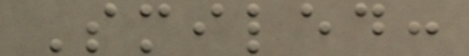Smiled:
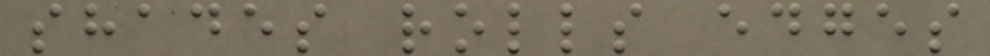shades rolls edges
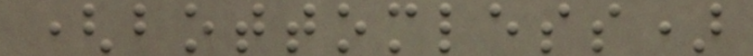(bottomless)
